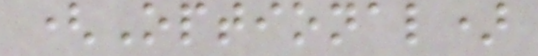(Optional)
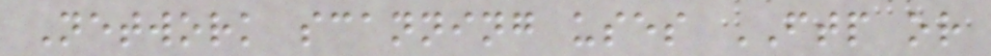Network scanning uses FTP or
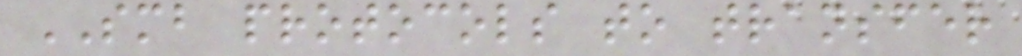SMB protocols to transfer
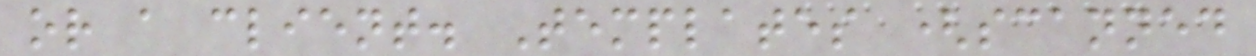or a client. Templates (scanned
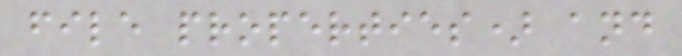file properties) and
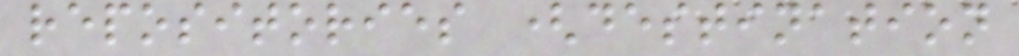repositories (destination
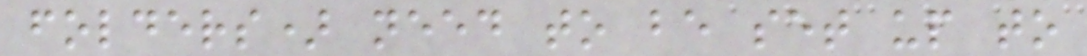folders) need to be set up to
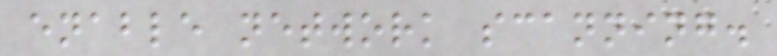enable network scanning.
